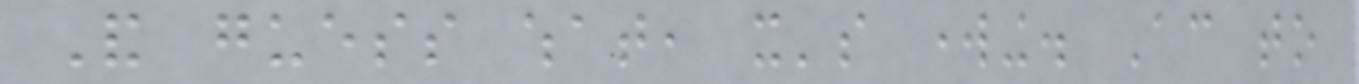And guess what, it's working. According to
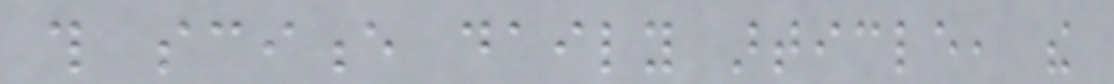this science daily article, the
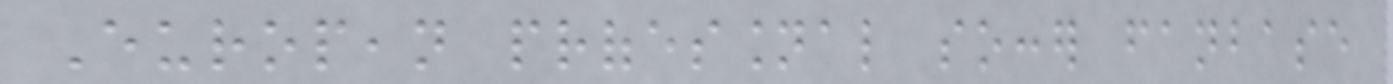European professional soccer fanbase
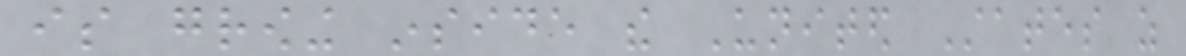is growing inside the United States as
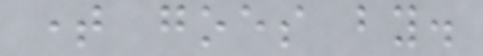time goes by.
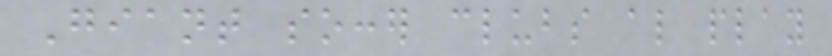Giant soccer clubs also play
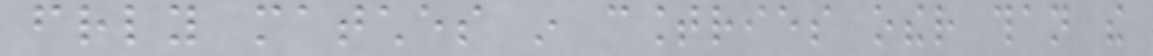friendly matches in countries other than the
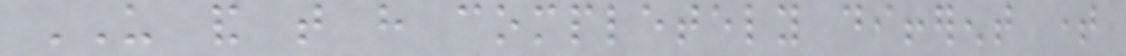US and that have completely different time
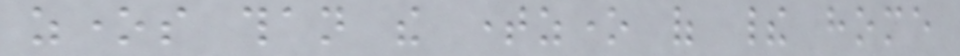zones than the timezone of their home
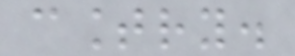country.
